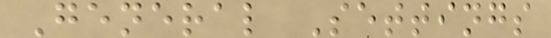General Settings
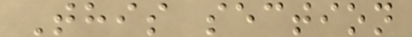This section
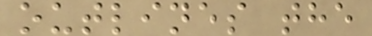outlines the
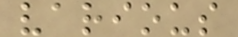various
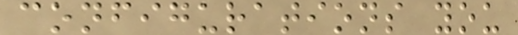configurations you
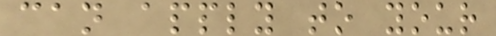can apply to your
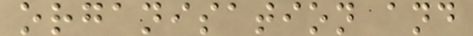organisation and
